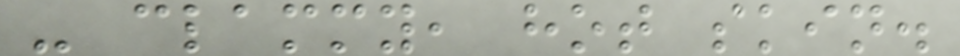- clammy, hot skin.
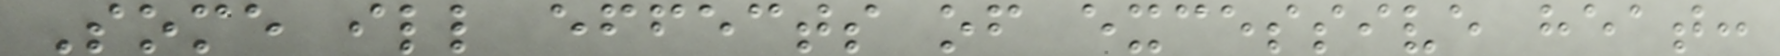Some ill effects of excessive heat:
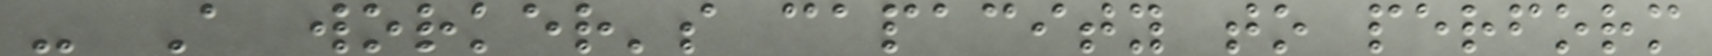- A worker's capacity to perform
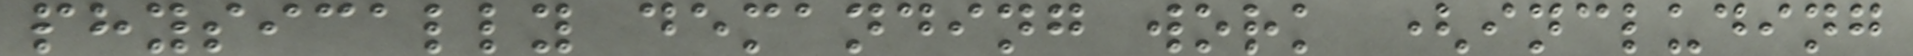physically demanding work (including
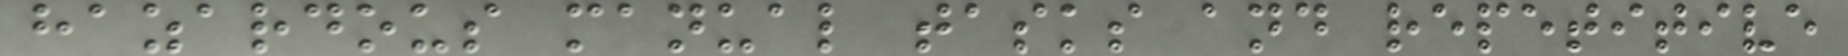hazardous manual tasks and repetitive
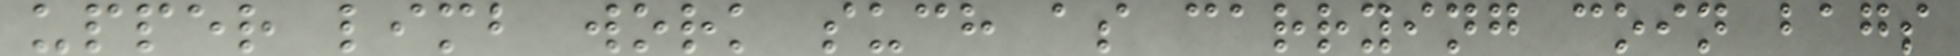upper limb work such as carrying coin bags
